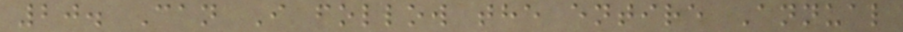20. Can I follow the entire Annual
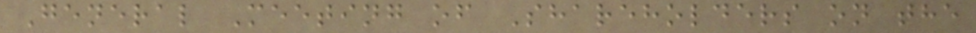General Meeting of Shareholders on the
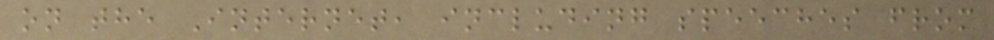on the Internet, including speeches from
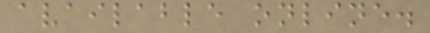available online.
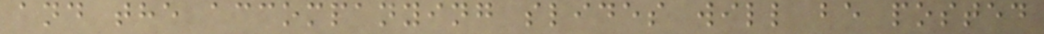and the accompanying slides will be posted
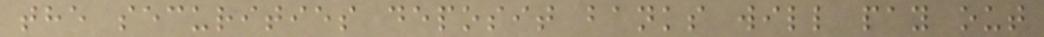the securities deposit banks will pay out
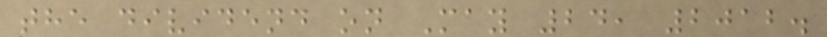the dividend on May 24, 2012.
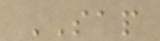SAP
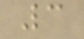3
